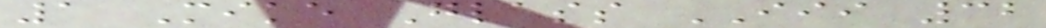1 Mike Glass III 32
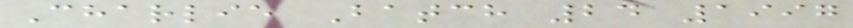Charlie Batch 24 1997
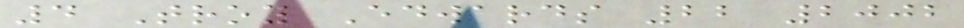4 Troy Edwards 22 2002
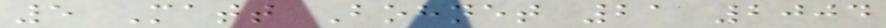5 Matt Bohnet 21 2004
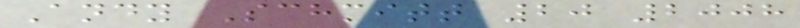Andy Schmitt 20 2008
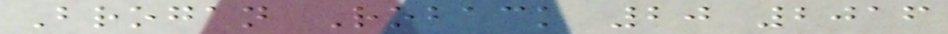Brogan Roback 20 2016
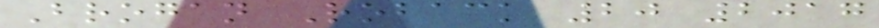Brogan Roback 20 2017
